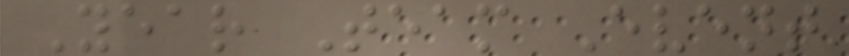Year Team Event
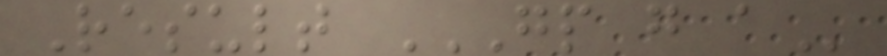Result GP G A
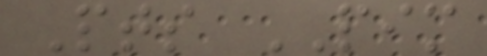Pts PIM
